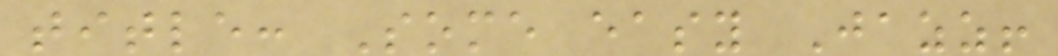title: Some easy Jazz!
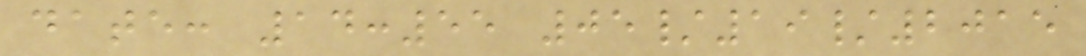date: 14:55 05/19/2015
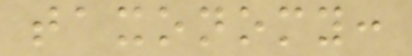taxonomy:
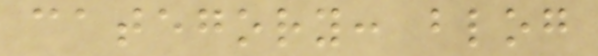category: blog
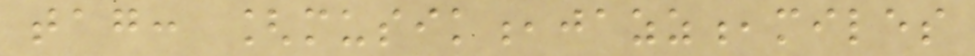tag: [musik,jazz,miles
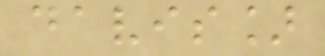davis]
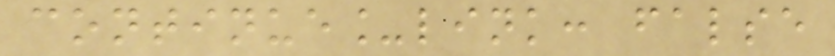continue_link: false
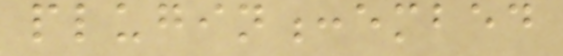plugin:embed
